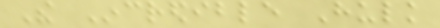The Incredible Hulk
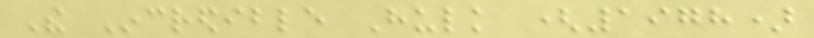The Incredible Hulk (1978)
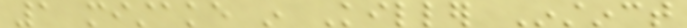1 mistake in Killer Instinct
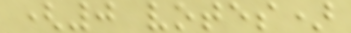(0 votes)
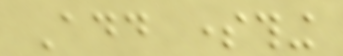Add something
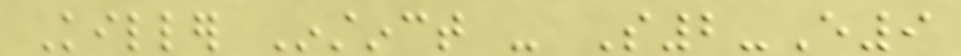Killer Instinct - S2-E9
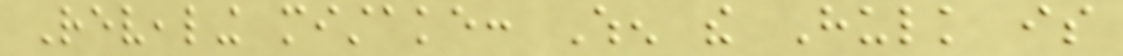Revealing mistake: When the Hulk is
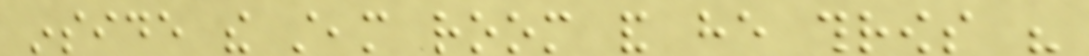inside the steam room and he throws his
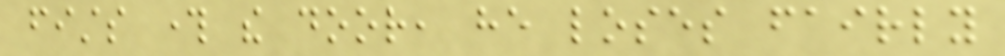fists through the door, he loses fairly
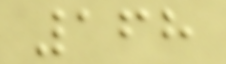168
